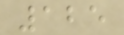125
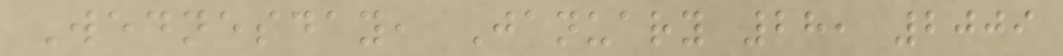Wednesday, January 28, 2009
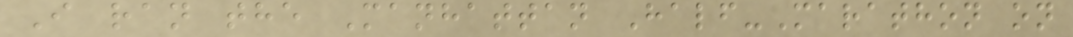I ran the Manhattan Half-Marathon on
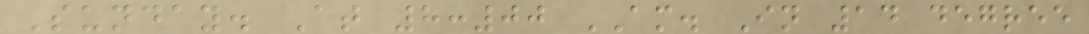Sunday. At 8:00 AM. In 14 degree
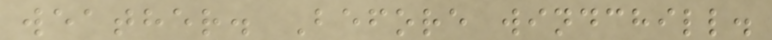weather. Before windchill.
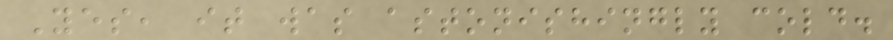Yes, it was astonishingly cold.
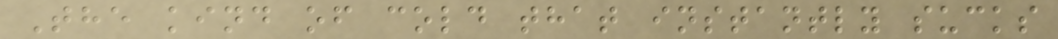The kind of cold that instantly sucks
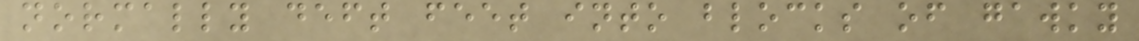normally deft feet into blocks of gawky
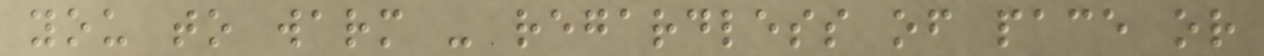you to warm - regardless of pace or
